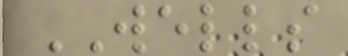WELLS
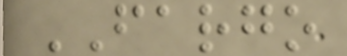FARGO
